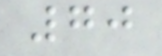70
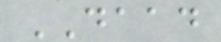DAAD
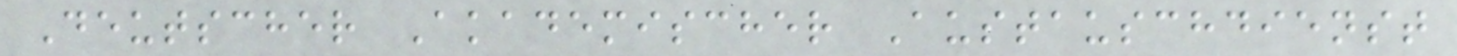Deutscher Akademischer Austauschdienst
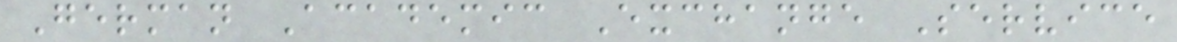German Academic Exchange Service
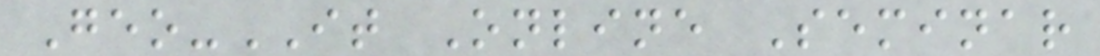Geo-IT Online Seminar
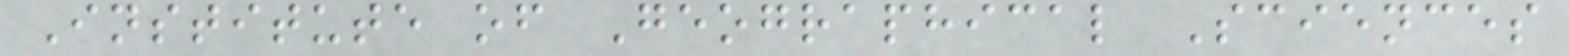Institute of Geographical Sciences
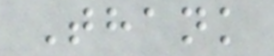Thank
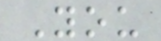You
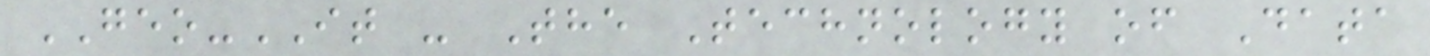GEO-IT - The Technology of Data
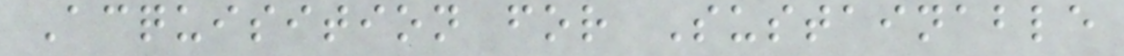Acquisition for Sustainable
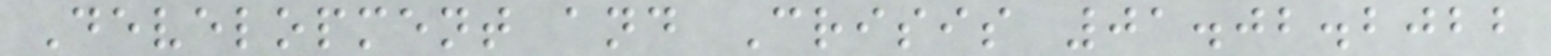Development and Crisis 01.02.2022
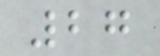27
